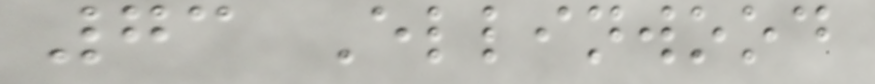73 Ellinwood
